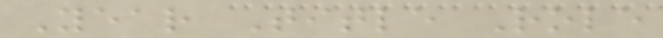Year Title Role
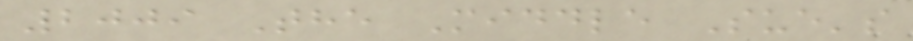2009 The Middle Sue's
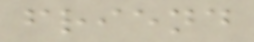friend
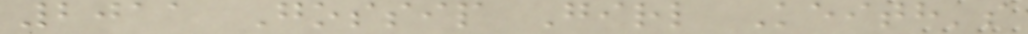2011 Gossip Girl Keith's
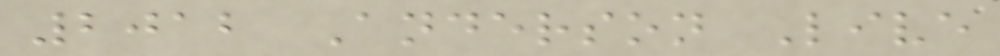2012 Anderson Live
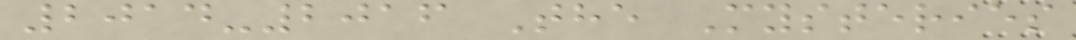2014-2016 The Mysteries
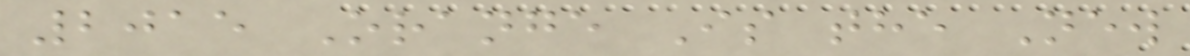2015 Orange Is the New
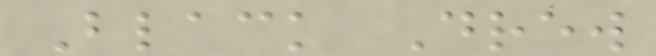Black Drew
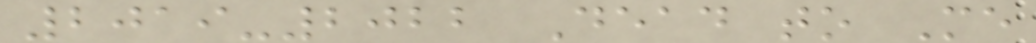2019-2022 Dead to Me
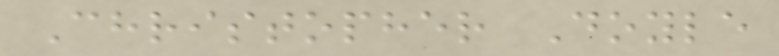Christopher Doyle
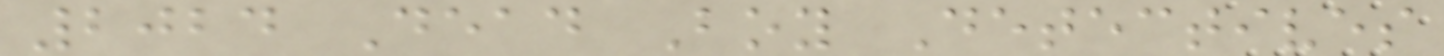2024 Dead Boy Detectives
